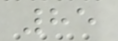85
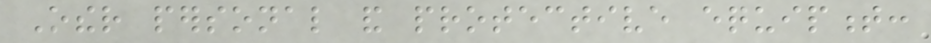Other personal and protective equipment:
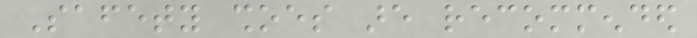Safety shoes are recommended
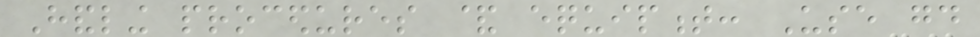Handling procedures & equipment: Use good
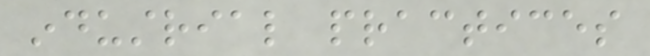industrial practices
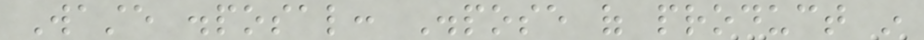Waste disposal: Dispose of product in
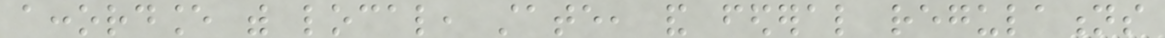accordance with local, state, and federal regulations
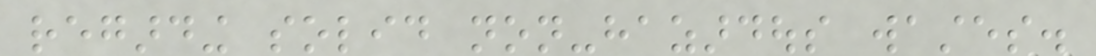regarding solid non-hazardous wastes.
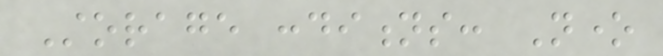Storage conditions: None
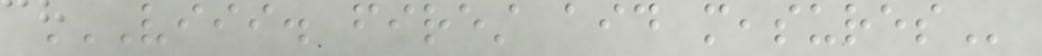VIII. FIREST AID MEASURES
